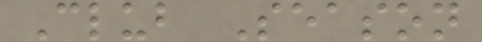Club Season
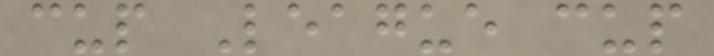cup League cup
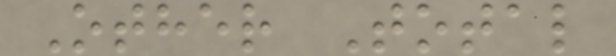Other Total
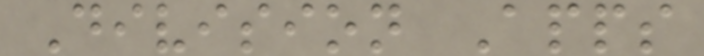Division Apps
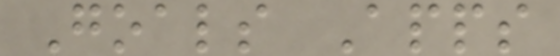Goals Apps
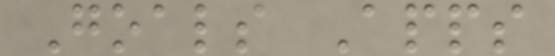Goals Apps
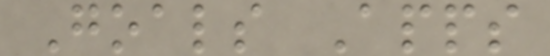Goals Apps
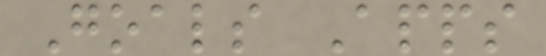Goals Apps
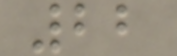22
